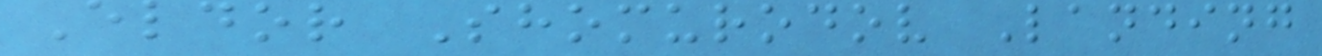Eldor Shomurodov Landing
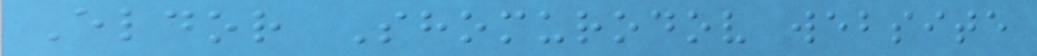Eldor Shomurodov website
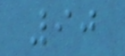90
